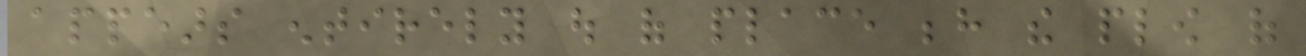appears entirely out of place behind the plow of
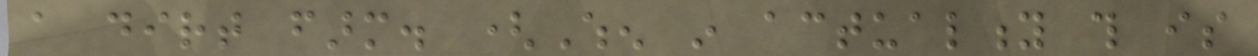a dirt farm. (When in actuality this is
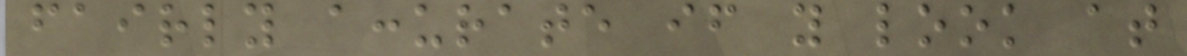fairly accurate if you look at
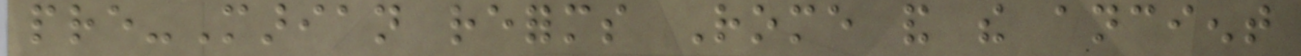pre-Marian reforms Rome and the ancient
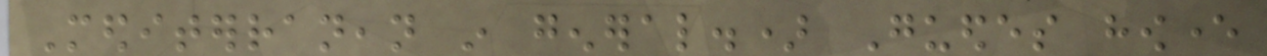Mediterranean in general.) Guedes however
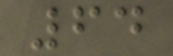64
